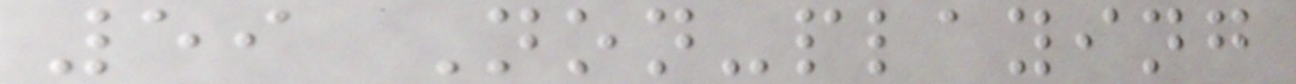59 Non-playing
